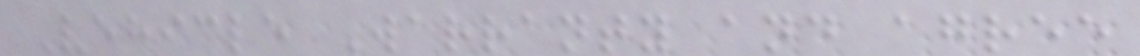Vehicle Warranty and agree
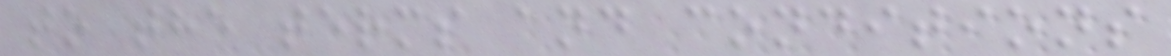to the terms and conditions
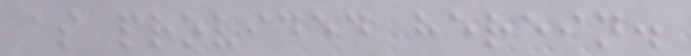as provided herein.
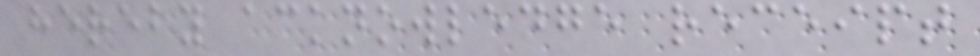hereby acknowledge receipt
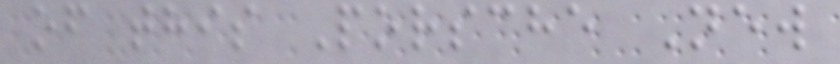of this Porsche New
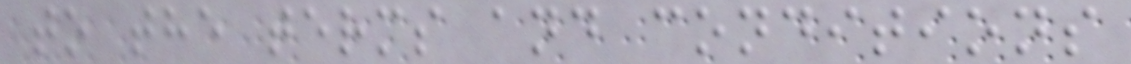to the terms and conditions
